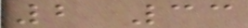2 33
